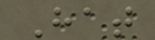Hat
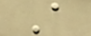A
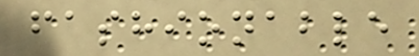fashionable
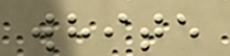white
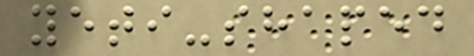yeti-shaped
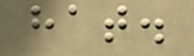hat.
